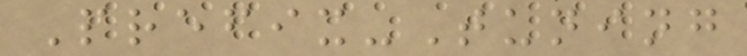Prefix-Tuning
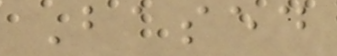Based
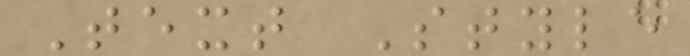Text Style
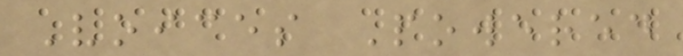Voices Powered
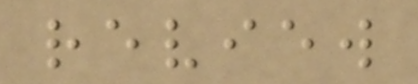review
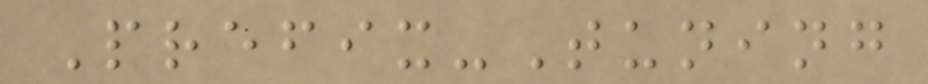Prefix-Tuning
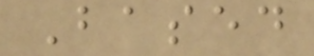Based
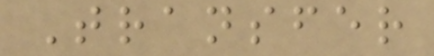Transfer
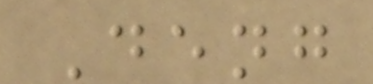Deng
